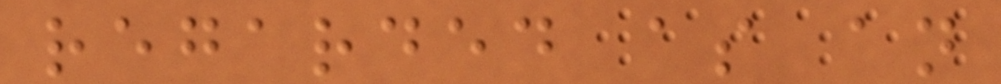regarded as an
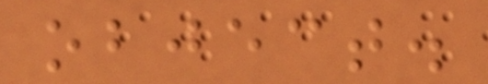object.
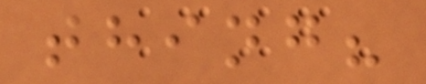thing?
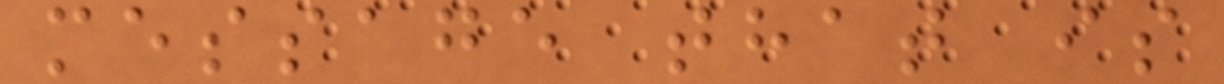message that is
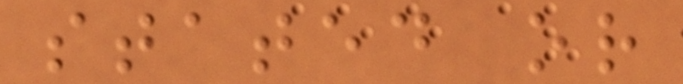stated or
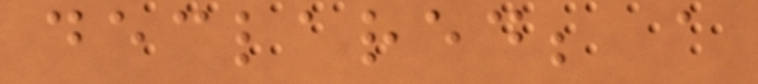declared; a
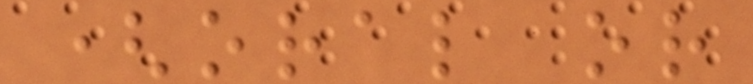(oral or
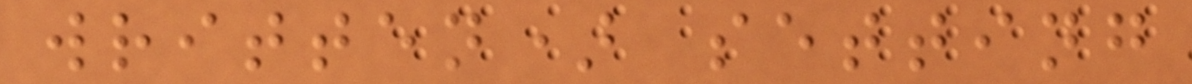written) setting
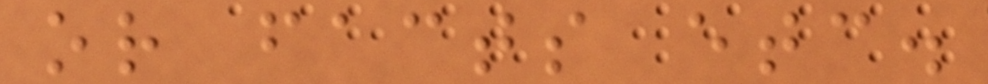or facts etc.
